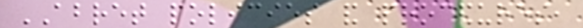ABRET policies and procedures,
